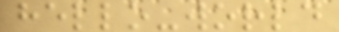hello-world
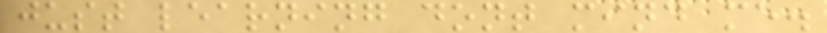just learning dont mind me.
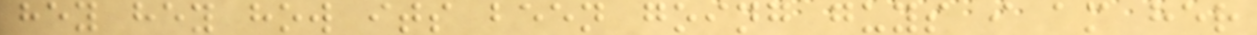hey hey how its been going guys i am her
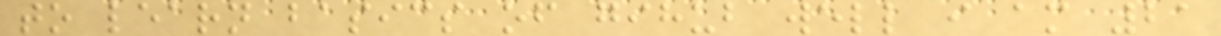to learn basics of gihub well i am 21
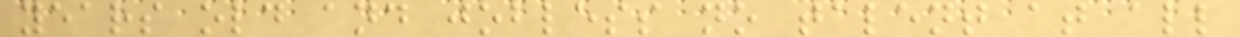years old and jobless no talent at all
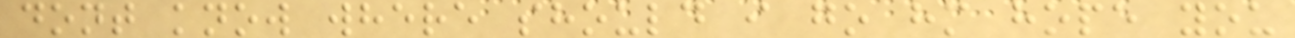dont know where should i go hm hope you
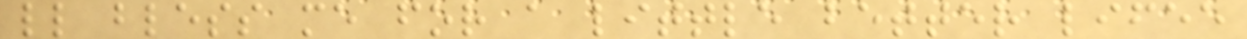ll bless me for a little better lifee
